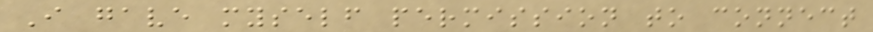I gave myself permission to connect
